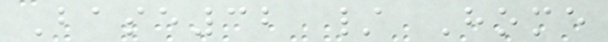Base32 / Home
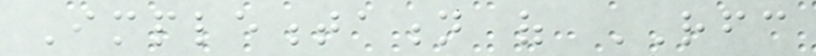Implementation of RFC
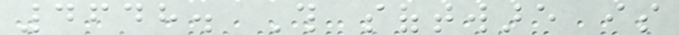4648. This software is
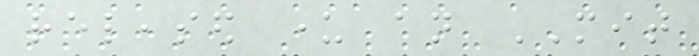released under an MIT
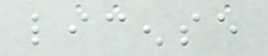license
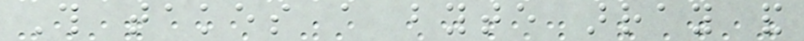This takes a byte array and
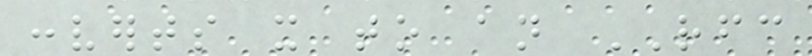converts it to an RFC
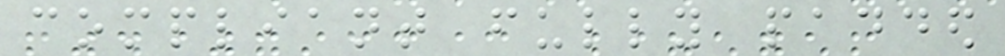compliant fully padded
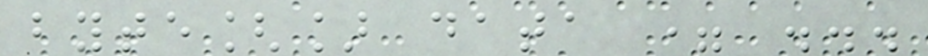byte[] data = ...
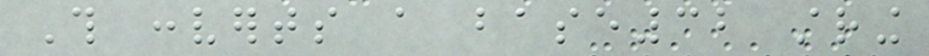This converts a base32 string
